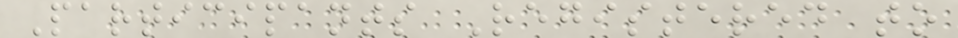Participants Registered to
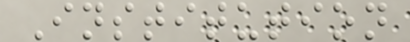Institution
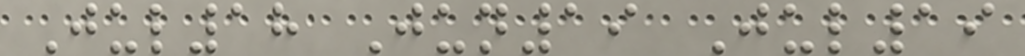Jul18 Jun19 Jul19
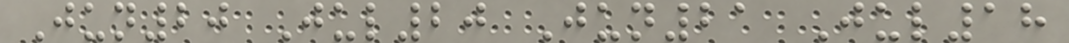Jun20 Jul20 Jun21 Jul18
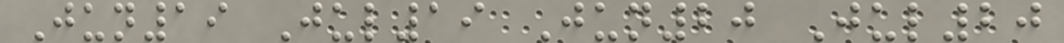Jun19 Jul19 Jun20 Jul20
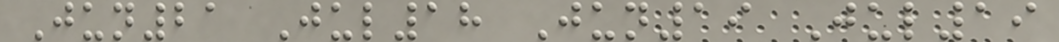Jun21 Jul18 Jun19 Jul19
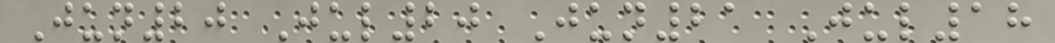Jun20 Jul20 Jun21 Jul18
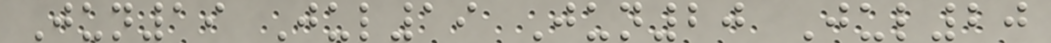Jun19 Jul19 Jun20 Jul20
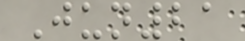Jun21
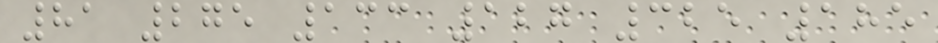81 275 133 127 325 185
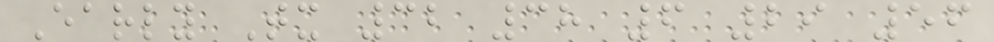Early Tx 32 38 6 29 56
